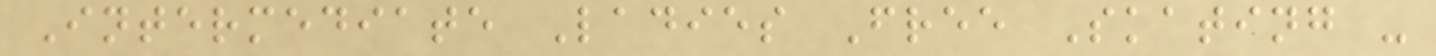Intermediate Ladies Free Skating -
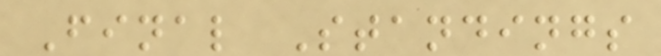Final Standings
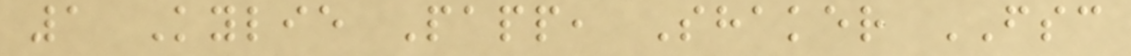1 Kylie Papp, Shaker FSC
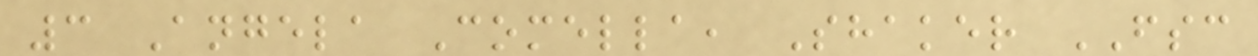3 Angela Comella, Shaker FSC
